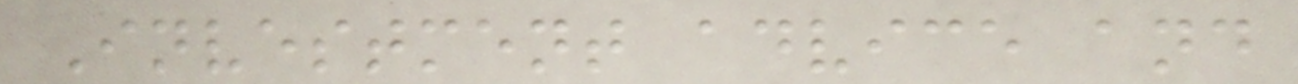Investment advice and
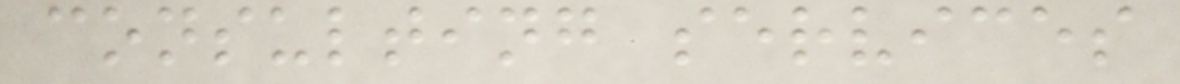consulting services
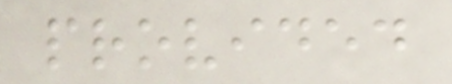provided
